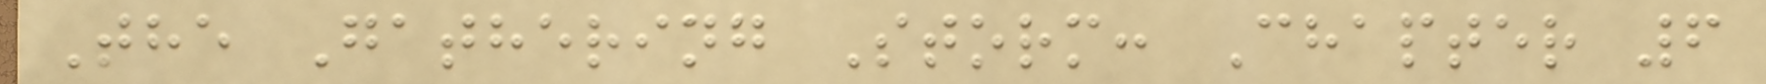The Gathering Storm: Chapter 6
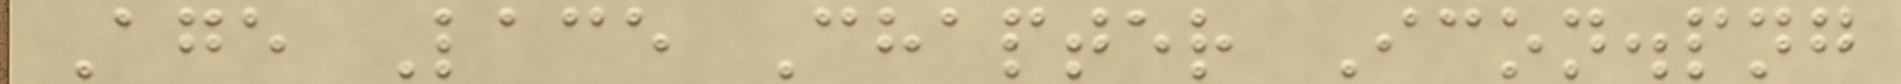Age Lace Chapter Icon.png
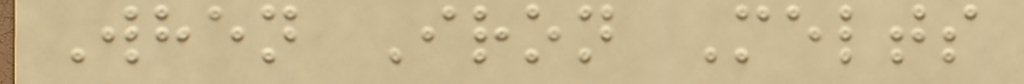When Iron Melts
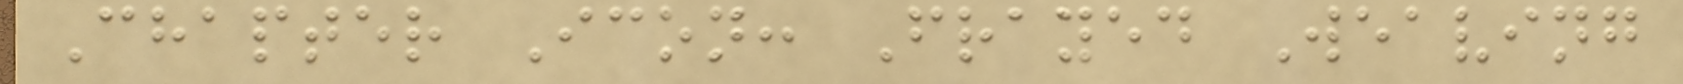Chapter Icon: Frayed Weaving
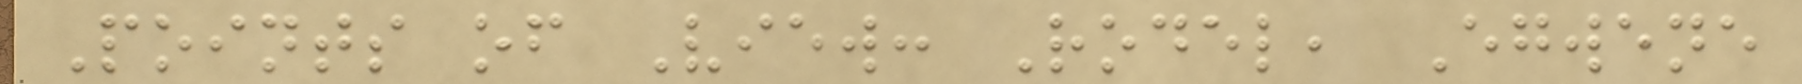Points of View: Rodel, Egwene
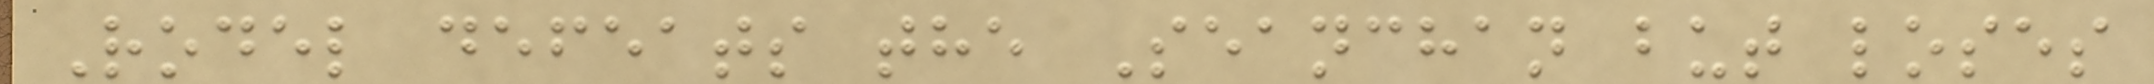Rodel defeats the Seanchan but loses
